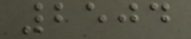2504
